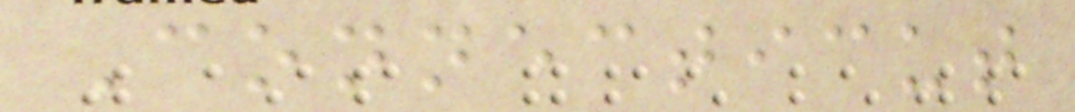Connecticut
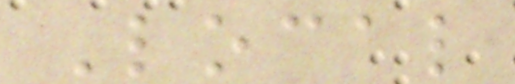Local
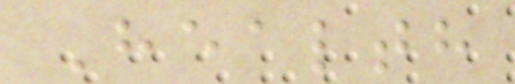Health
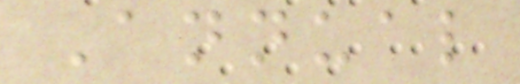Annual
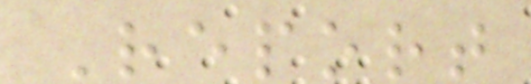Report
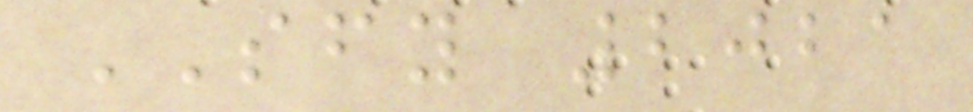SFY 2021
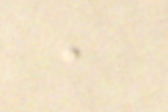,
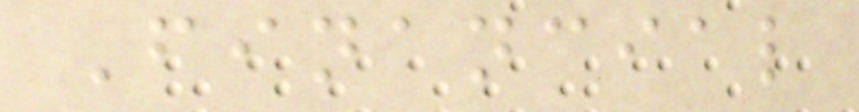Financial
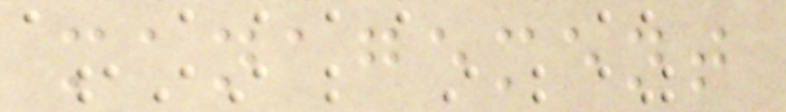management
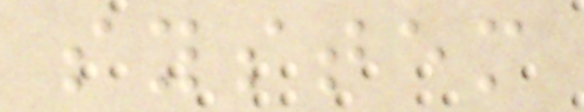system
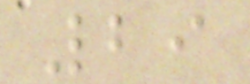29
